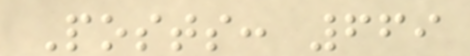Posts: 669
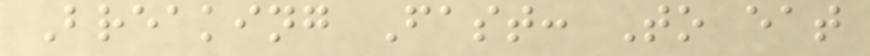Breaking Fast: To eat
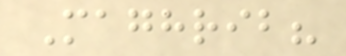Maghrib?
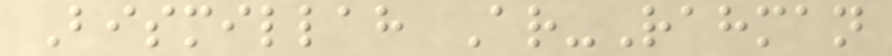Bismillah Ar-Rahman
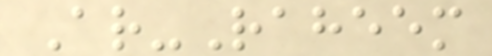Ar-Raheem
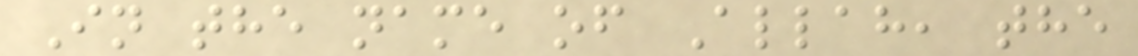In the name of Allah, the
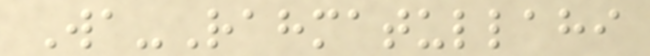Wa-Rahmatullahi
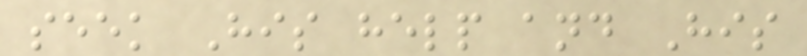seek His help and His
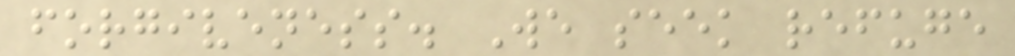forgiveness. We seek refuge
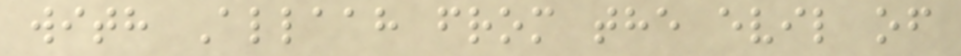with Allaah from the evil of
